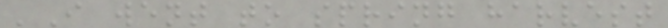'I went to spring harvest
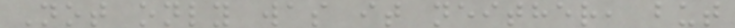Not only was it neither, but
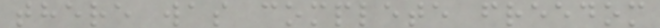there was complete freedom
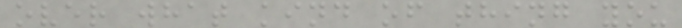over what kind of thing you
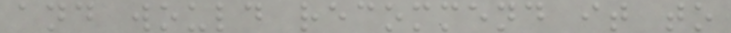and would recommend it to
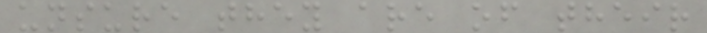unsure they are of their
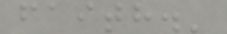faith.'
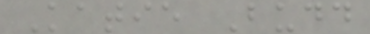Katie Budd
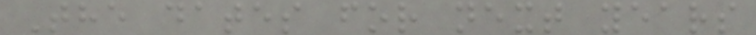The dates for next years
